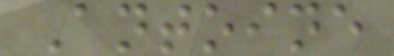Antoine
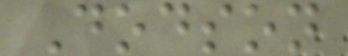Dodson
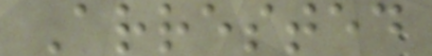Arrested
